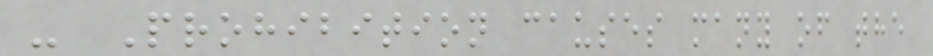- Prohibition causes many of the
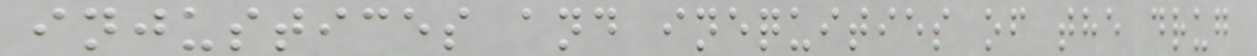injustices and inequities of the drug
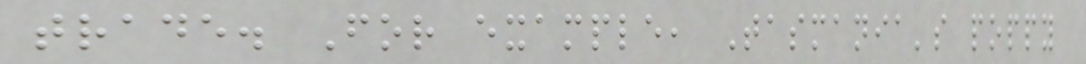trade. For example, Tasmania's poppy
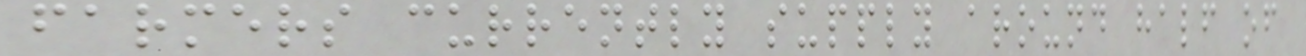farmers currently supply around half of
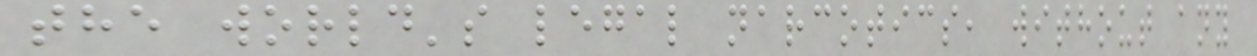the world's legal narcotics, without any
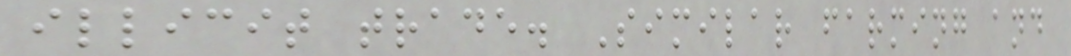illicit trade. Similar farming and
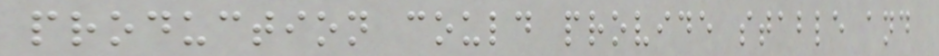production could provide stable and
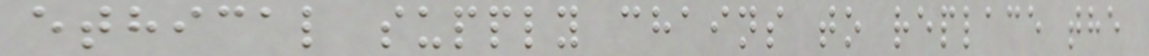ethical supply chains to replace the
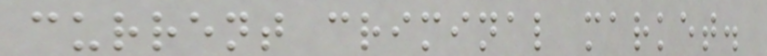current criminal market.
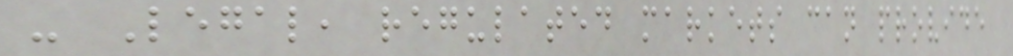- Legal, regulated markets can provide
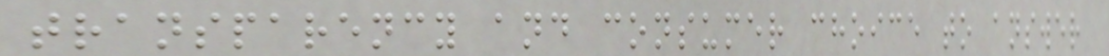transparency and consumer choice to answer
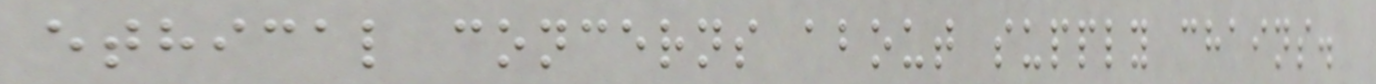ethical concerns about supply chains.
